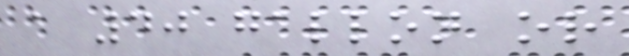a 40 gallon or
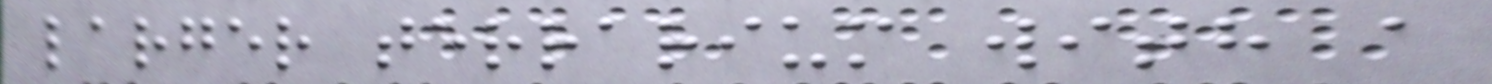larger terrarium with a
